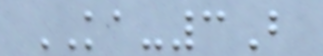KA-3B
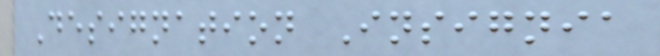Designation Insignia
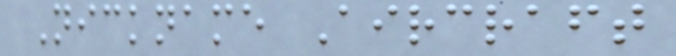Nickname Aircraft
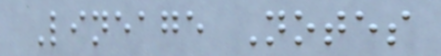Lineage Notes
